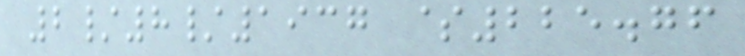2/8/1937 $225.76
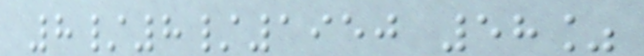8/8/1950 58%
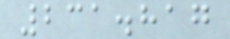231.817
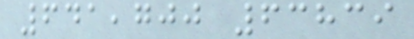641,700 63839
